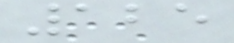125
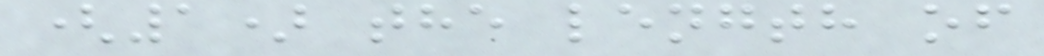(1) the length of
